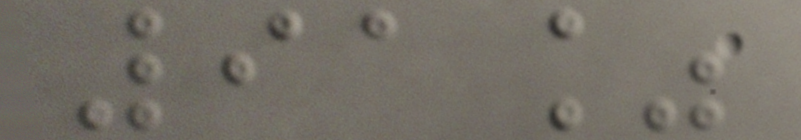91%
